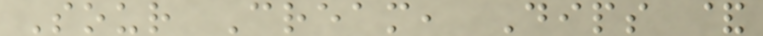Sour Cream, Dips &
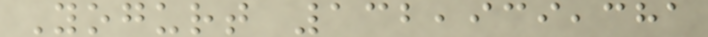Yogurt 132,939,381
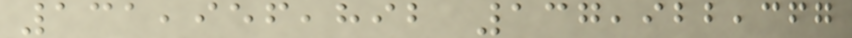131,956,892 137,922,367
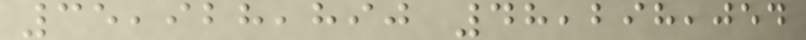35,928,890 48,298,054
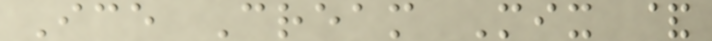Ice Cream Mix &
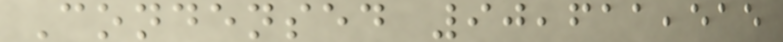Condensed 90,611,515
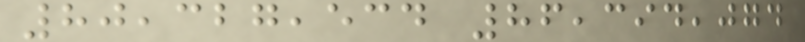80,327,534 86,394,074
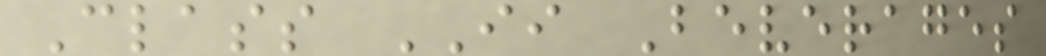Class II Beverages
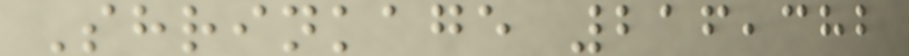Shrinkage 216,382
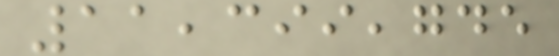11,399,745
